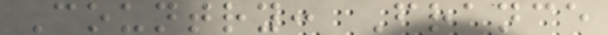Country: France
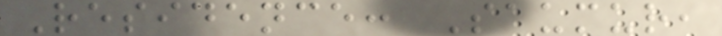Residence: Saumur,
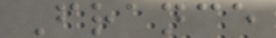France
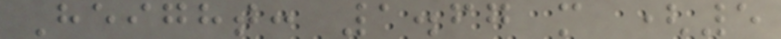Height: 1.67 m (5
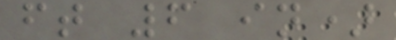ft 6 in)
